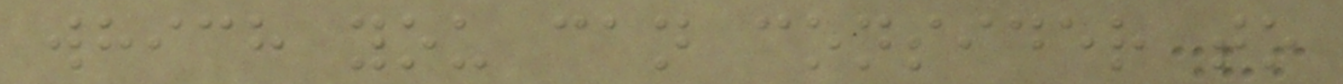which you can consider to
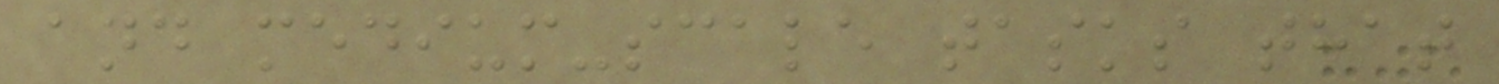and medium-scale tasks that
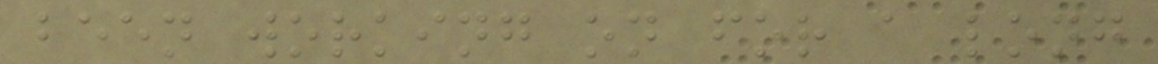been working on for a long
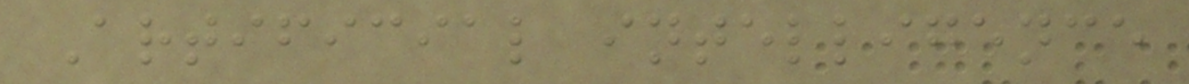Artificial intelligence
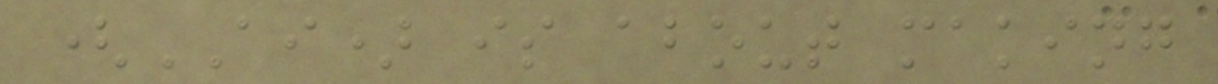(AI) is about making
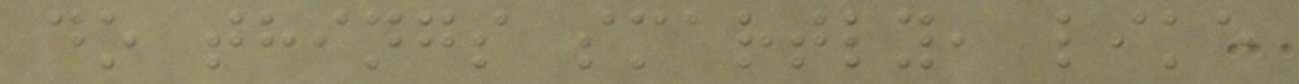do things smartly, like
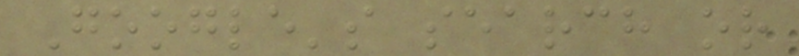Google's search or
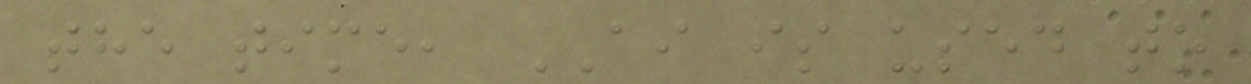the time, AI is used to
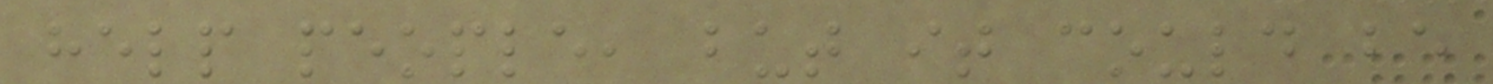help people, but it could be
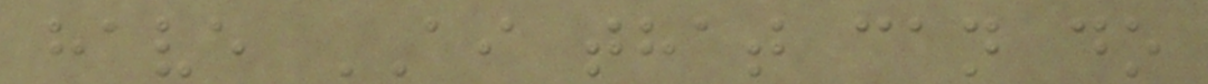have AI that can do
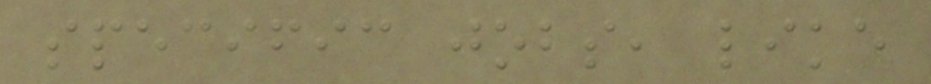specific jobs, like
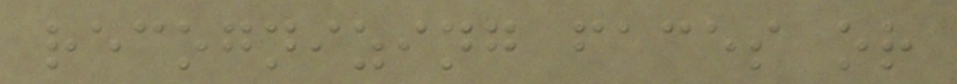recognizing faces or
